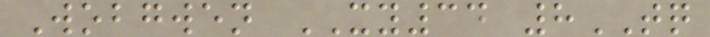Wobgwen XY34 8TQ
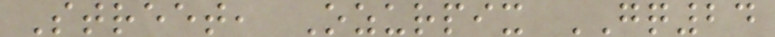Street, Ozurpix GQ24
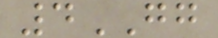4GG
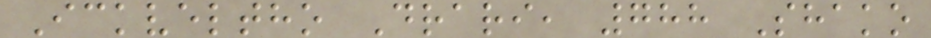Ickveltho Drari, 788 Shako
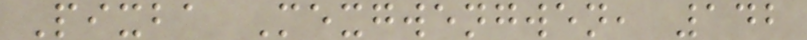Pixba Mexgwengwen, 142
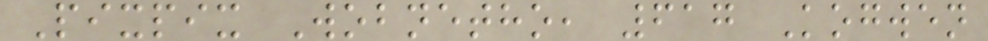Pixpix Wobnetho, 617 Kogwen
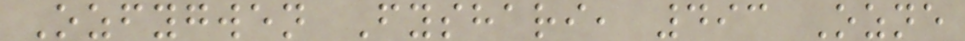Ozfygwen Fyshari, 493 Ozne
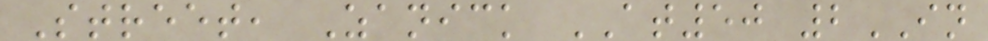Street, Zanick AT50 2IN
